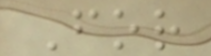For
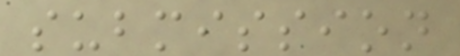submission
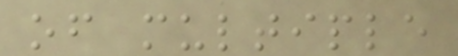of multiple
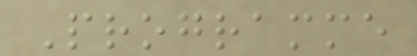Programme
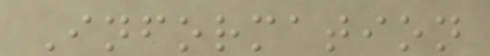Information
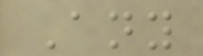Any
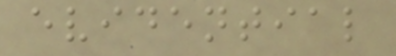evidential
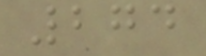274
